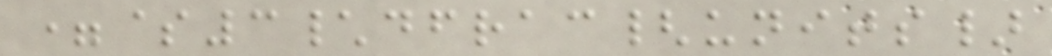=$3\dfrac{units}
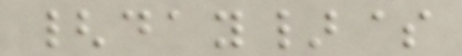{day}$
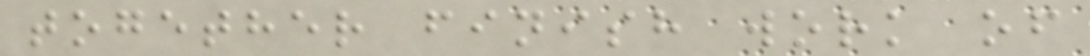together finish work of
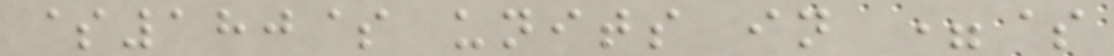$180$ units in =$
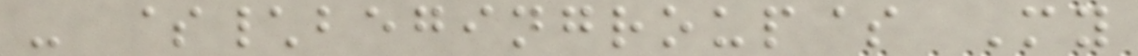- $\begingroup$ My
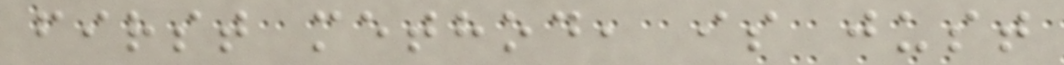first method, is just
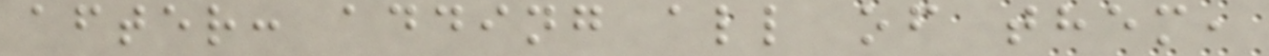after: adding all of them,
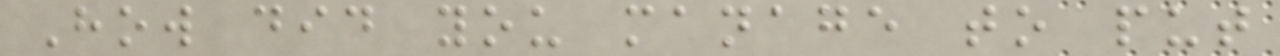How did you manage to put
